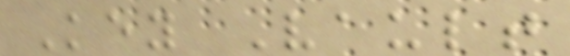Key Vault
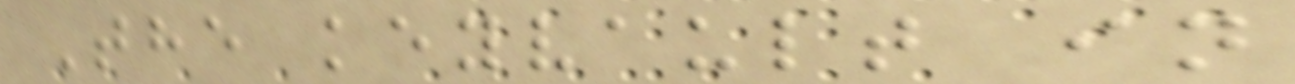The keyvault in
